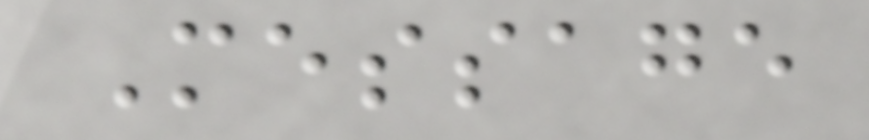Message
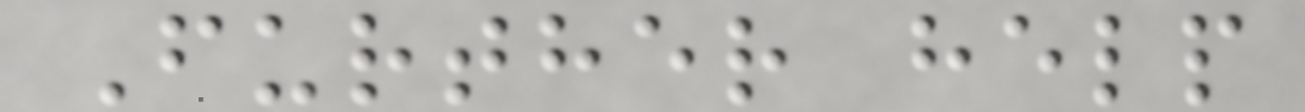Further help
